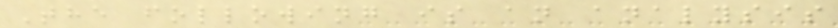The following is an analysis
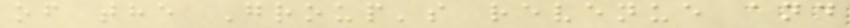of the Group's revenue and
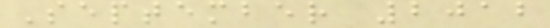September 2012
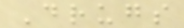Drugs
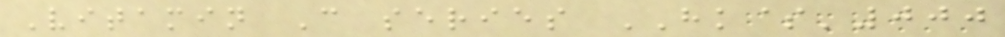Vitamin C series HK$'000
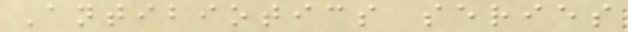Antibiotics series
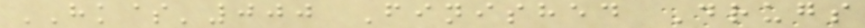HK$'000 Finished Drugs
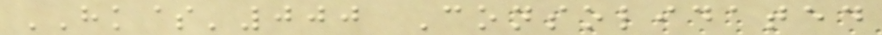HK$'000 Consolidated
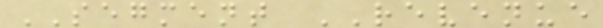SEGMENT REVENUE
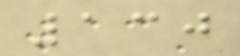130
